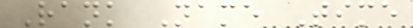Rank Name Time
